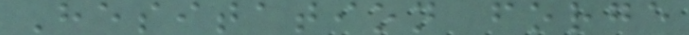Hesitation forge
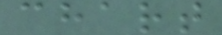chart
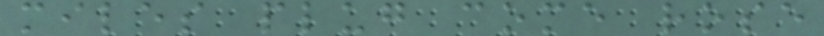miles plug come rose
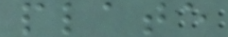plate
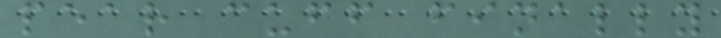pear cuff finally
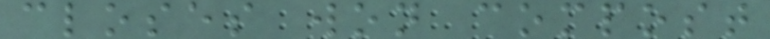closes won compost
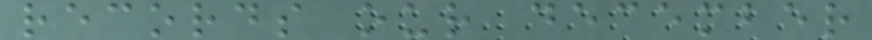records our december
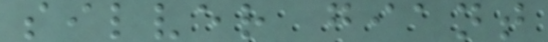silver giant
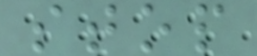stop
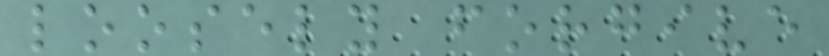loosely forgive
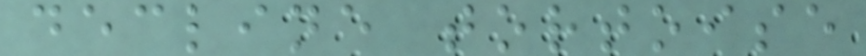decline tortoise
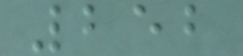252
